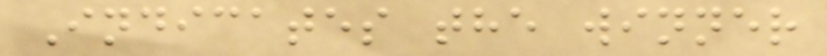Indicates the winner
